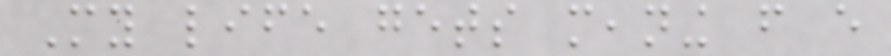My life gets meaning from every
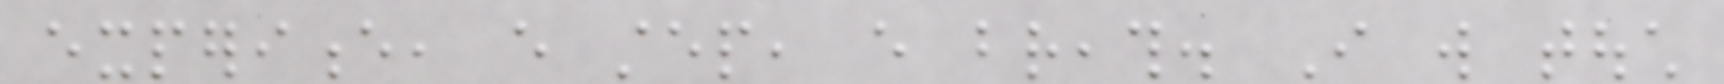experience, every step, every breath. I will touch
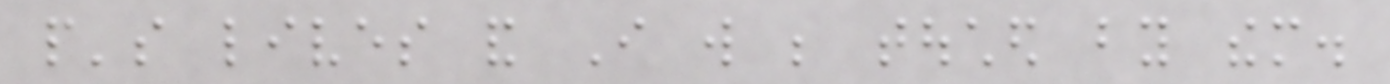people's lives and I will be touched by them.
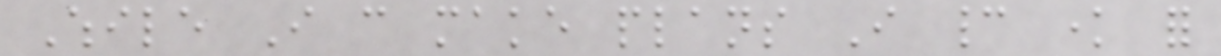While I can make plans I cannot know for
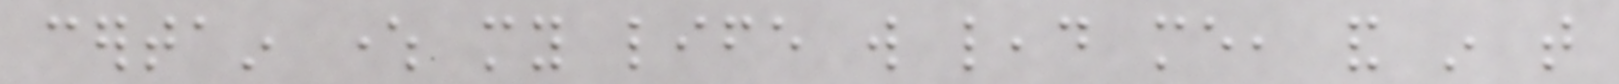certain where my life will lead me, and in that
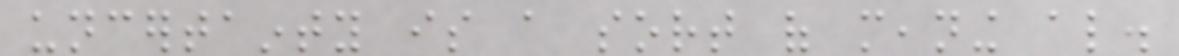uncertainty is a sort of meaning also.
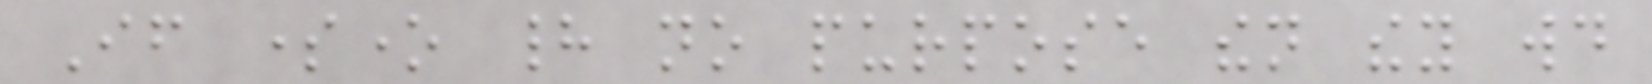If someone had no purpose then they would
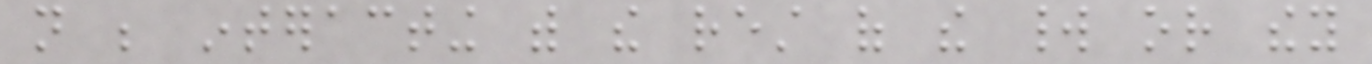not be interacting with the rest of the world or they
